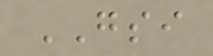GSI
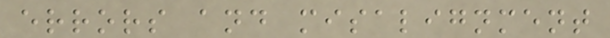errors and misalignment
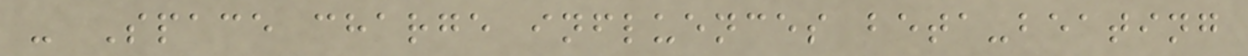- Space charge influences beta-beating
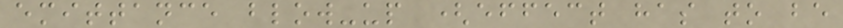emittance blow-up (effect has to be
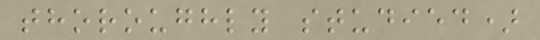thoroughly studied)
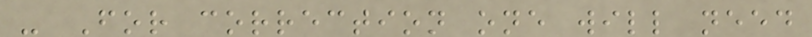- For correction one will need
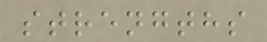strengths
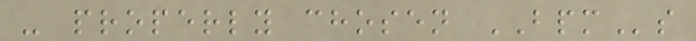- properly chosen BPMs
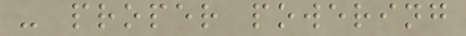- proper powering
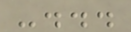-...
